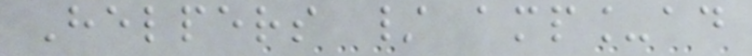Helpers / amp_ad
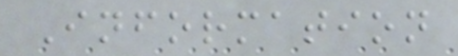Information
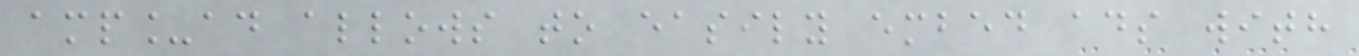amp_ad allows to easily embed ads with
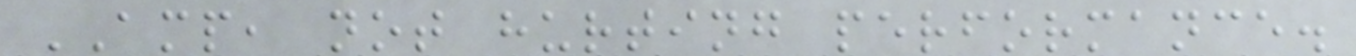AMP, not hurting performance.
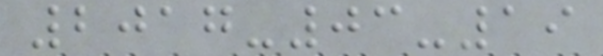2017-03-19
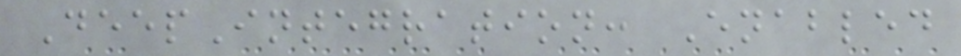DeepIntegration: Enabled
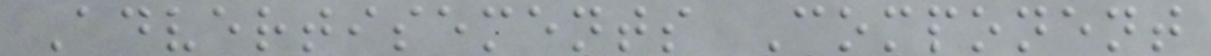Advertisements Component
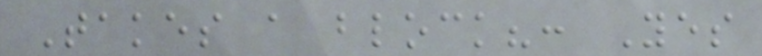Takes a block?: Yes
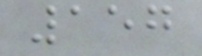157
